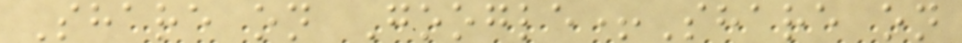Share on Google+Share on
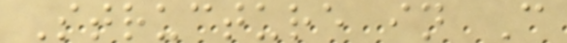Structure in C
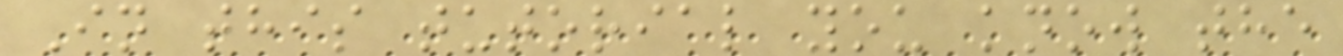In this tutorial you know the
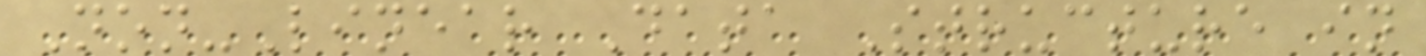Non-Linear Data Structure in
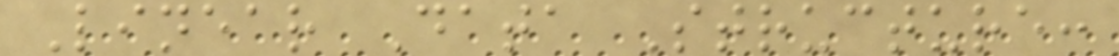Linear Data Structure:
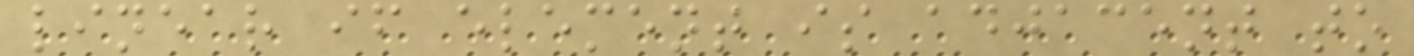linear if element is adjacent to
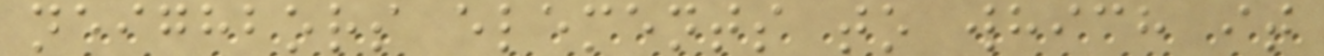neighbors elements to which it
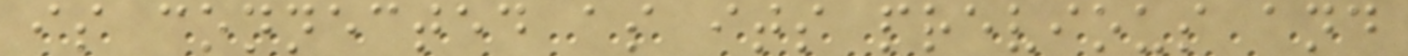is connected as its previous and
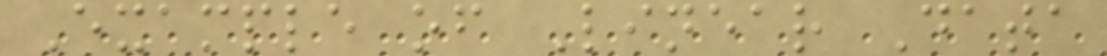Example of Linear Data
